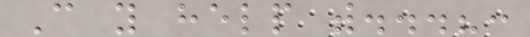Can you help with...?:
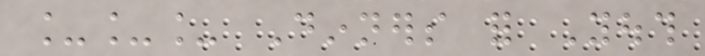___ Dinners for Youth
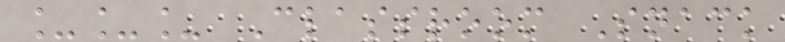___ Classroom Snack
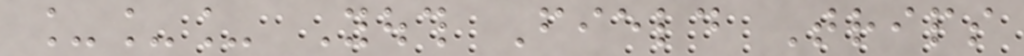___ Youth Field Trips
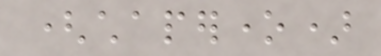(chaperone)
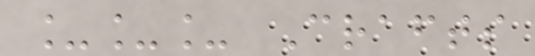___ Crafts
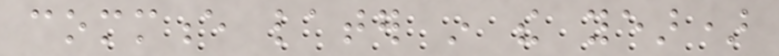commence later in the year)
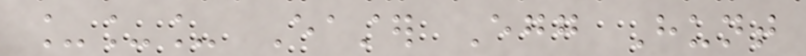___ Easter Egg Hunt
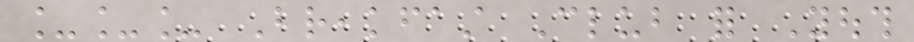___ Breakfast Club for Youth
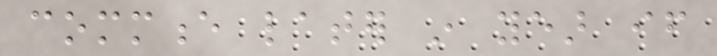commence later in year if
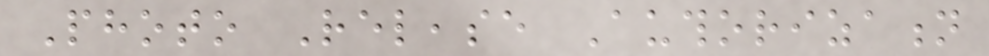Photo Release Authorization
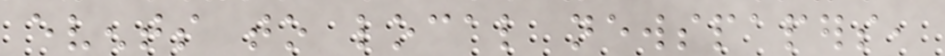events to local newspapers,
